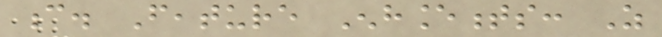c. Feature Enhancements: As
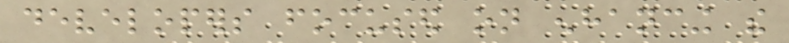developers focused on enhancing the
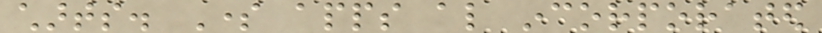charts. Some apps also incorporated
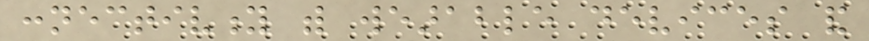connectivity with wearable devices and
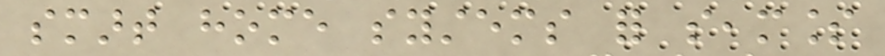smart home systems for seamless
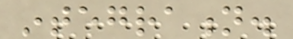integration.
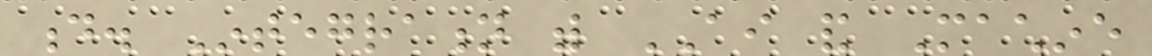d. Integration with AI and Machine
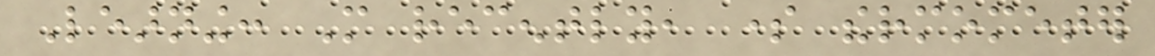Learning: More recently, some thermometer
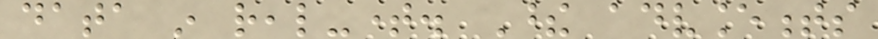data in real-time. These advancements
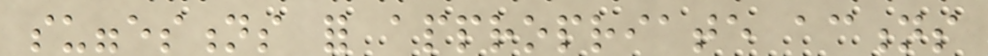suggestions for appropriate actions
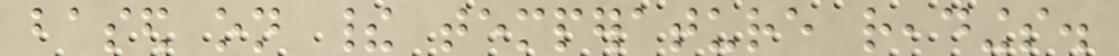based on their temperature readings.
